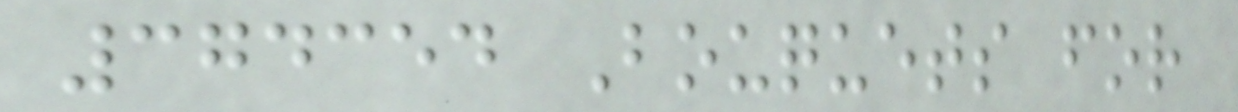374354 Bouquets for
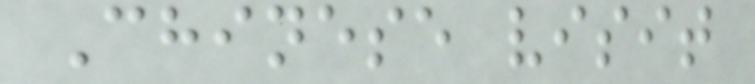Chinese visit
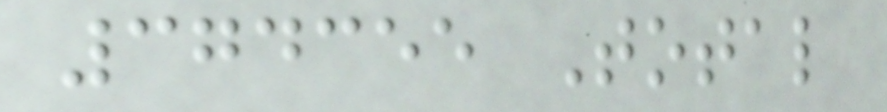374355 Total
